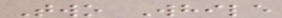Two While
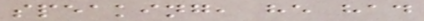speaking, he had
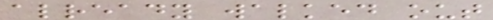already walked out
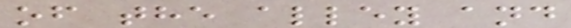of the alley and
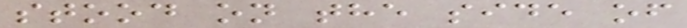stood on the side of
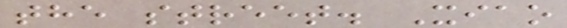the street. Xiao
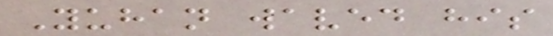Yuhan waved his
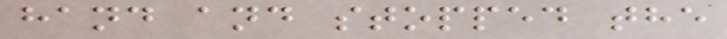hand and stopped the
